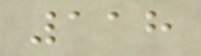118
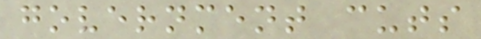government cuts
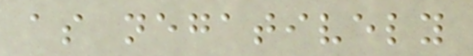as negatively
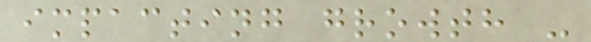impacting growth -
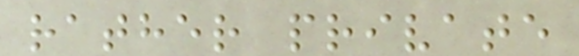rather private
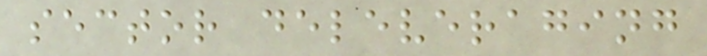sector deleveraging
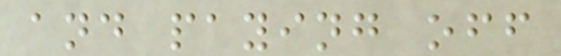and paying off
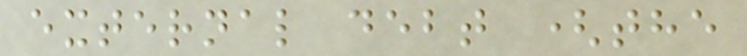external debt (the
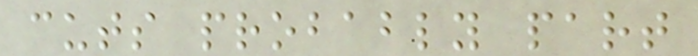cuts probably part
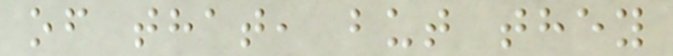of that, but they
